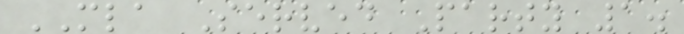MLA Served Party 1.
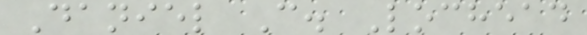Daniel C. Lochead
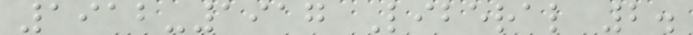1912-1917 Liberal 2.
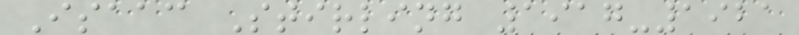Isaac Stirling 1917-1921
